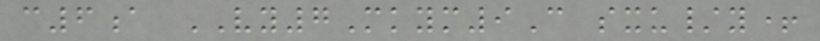c6a VY7Mkym9C sxu/y+
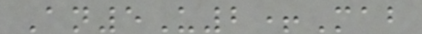An5U2+Mab
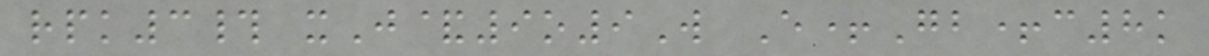rpk3# xJ&9o9W E+Gb+c8k
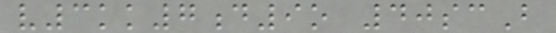v3kk7d9o 40scB
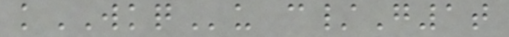kWKQu c/G1t
